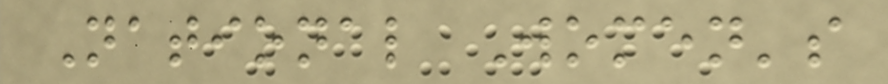National Women's
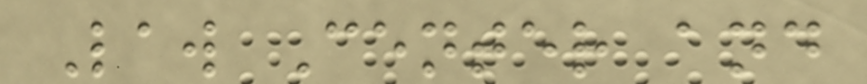Law Center and
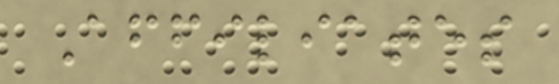Affiliates
